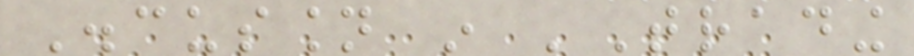Discussion in 'Trading
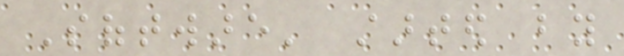Software' started by
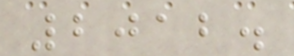2012.
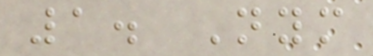1. Nym
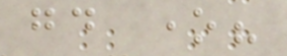good one?
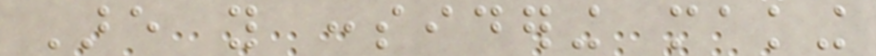Are you considering making
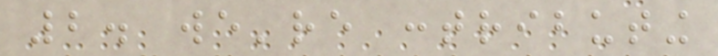2. we're contributing
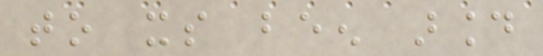to its been around
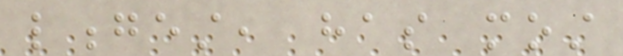longest, has most
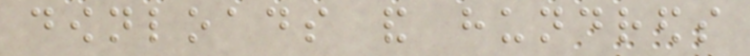downloads and hundreds
